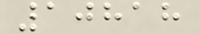10818
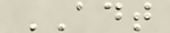ADT
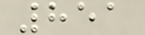851
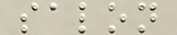salon
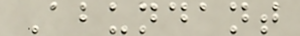Abundant
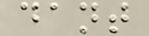dant
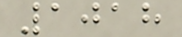1018
